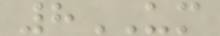8UM
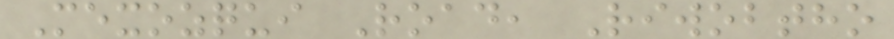Mexozqui Road, Riwobtho
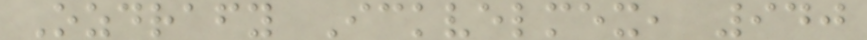Ozdrafy Ickvelmex, 940
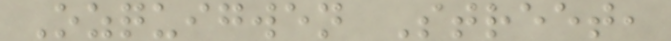Ozquigwen Street,
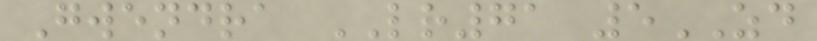Gwendra LR71 5ZD
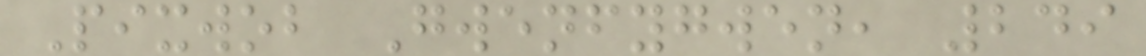Pixwob Gwenfygwen, 249
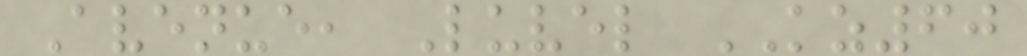Avenue, Luvel KZ60
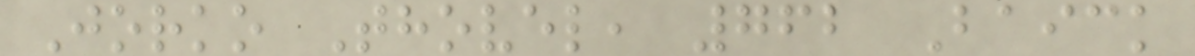Jorko Thovel, 762 Baick
